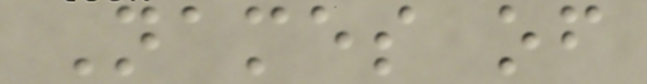Names of
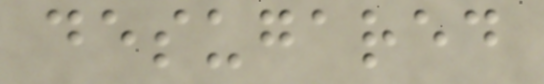desugared
